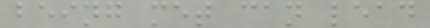being met can lead
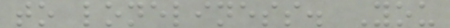to loneliness. You
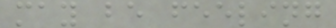may be feeling
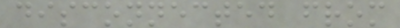disconnected from
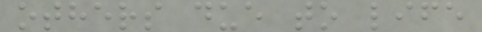others due to life
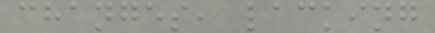changes, lacking
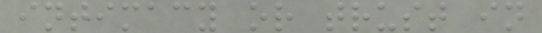intimacy or trust in
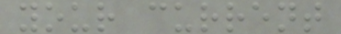your current
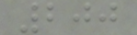200
